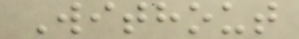Without
